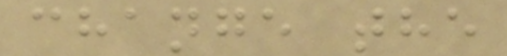change the
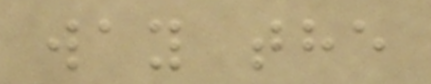way the
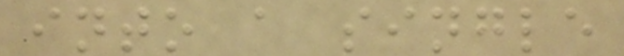into a single
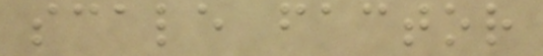scale factor
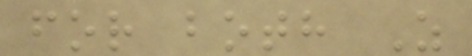for both Z
